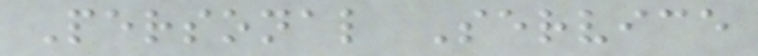Personal Service
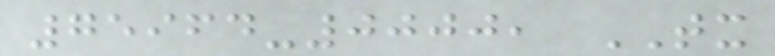75964-0000, TX
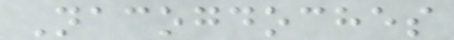Nacogdoches
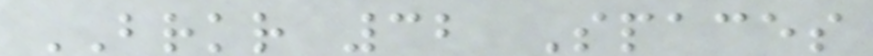BRKR 32 Spaces
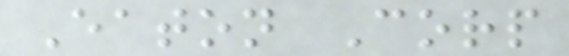Eaton Corp
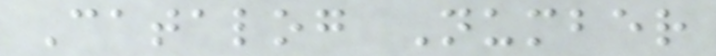Catalog Number
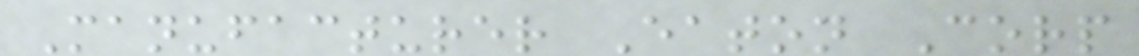Manufacturer Eaton Corp
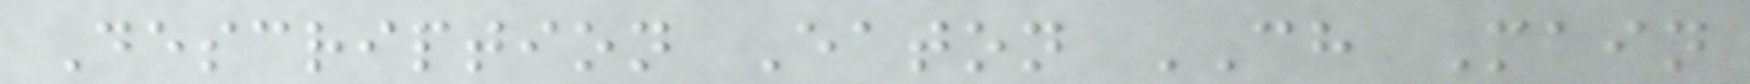Description Eaton CH Main
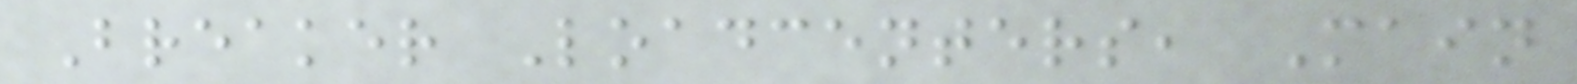Breaker Loadcenters, Main
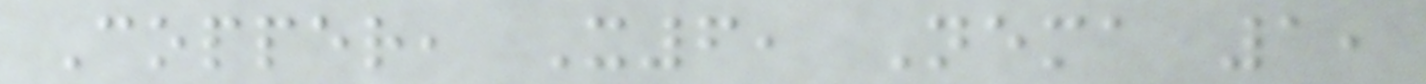Copper, X6, Nema 1,
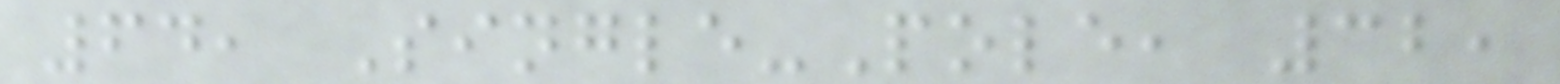64, Single-Pole, 32,
